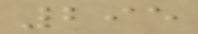295
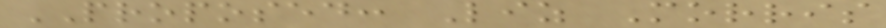PROPOSED: Liz Morris
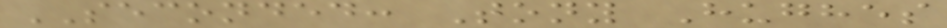SECONDED: Tony Hughes
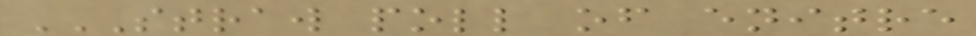STRAW POLL OF ENITRE
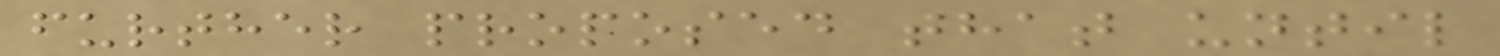further proposed that until
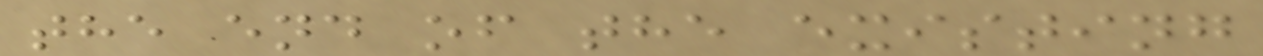the end of the existing
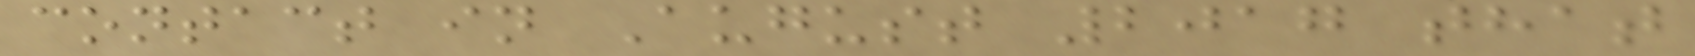contact in August 2017 that
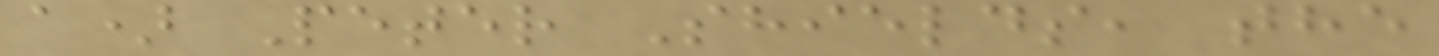a) Peter Shields, the
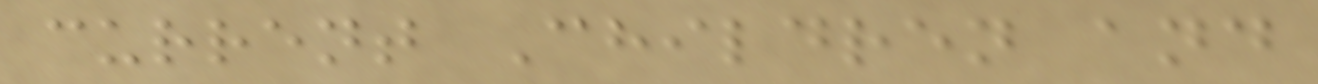current Children and
